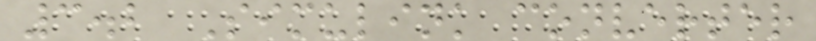3.2 Simulink converter
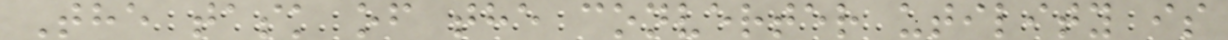The task of the converter utility is
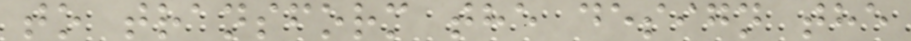to transform the design the
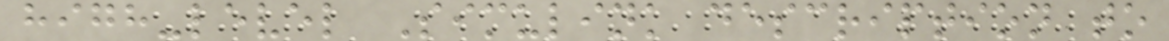high-level Simulink description to
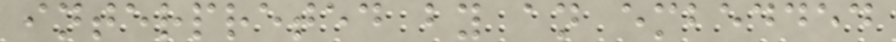interpreted by an embedded
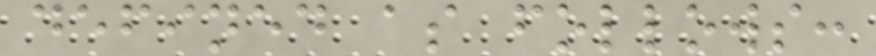defined as follows:
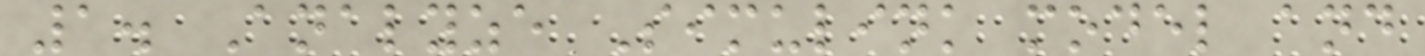1. Analyze Simulink model and
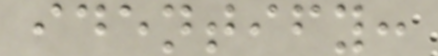identify:
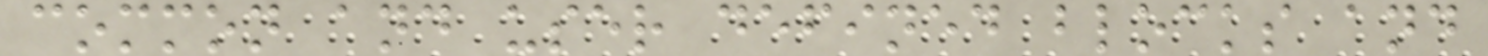common and user defined blocks and
